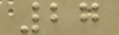27
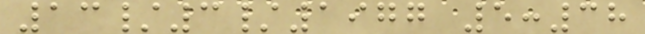13/3/1977 5:38
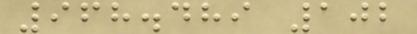968.489 102
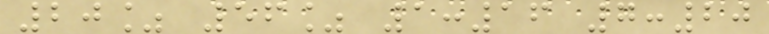20% 56% 1:16 7:20
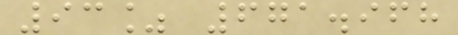93% 671.968
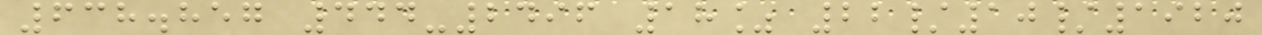638.857 444-2496 18% 22/10/1920
